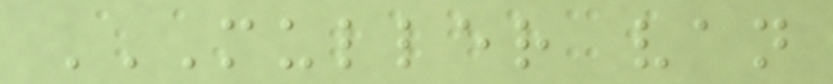MULLER VAN
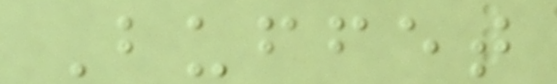Buffet
